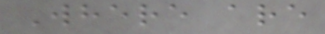Where are
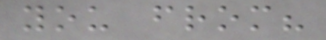you from?
